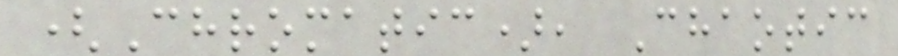(Chromatic), Chaotic
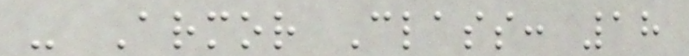- Armor Class: 18
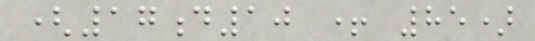(17d10 + 85)
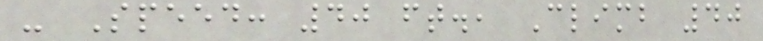- Speed: 40 ft., Climb 40
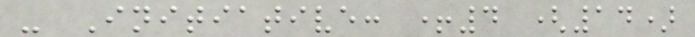- Initiative: +4 (14)
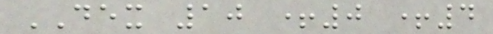DEX 10 +0 +4
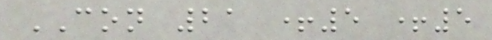CON 21 +5 +5
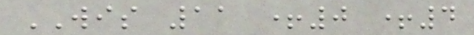WIS 11 +0 +4
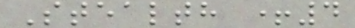Stealth +4
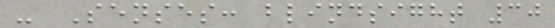- Senses: blindsight 30
